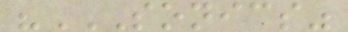"SONICS"
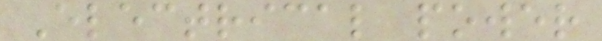Electrical power
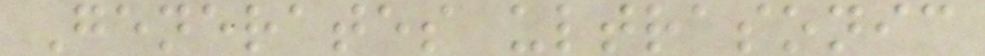Generates ultrasonic
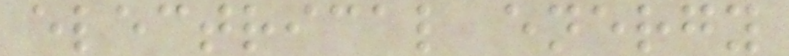electrical energy
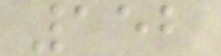152
